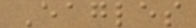Eagles
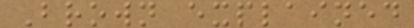Brown explained
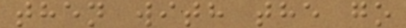then with the go
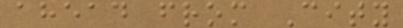ahead from City
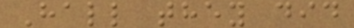Hall they did
